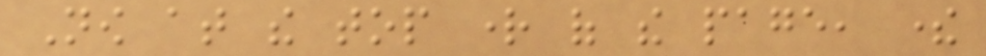Now at the top right of the page, there
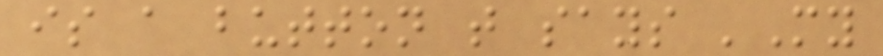is a button that says 'My
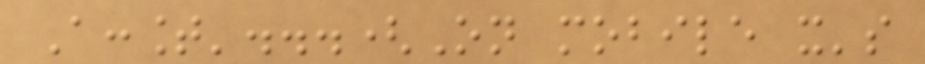Account'...(On mobile it's
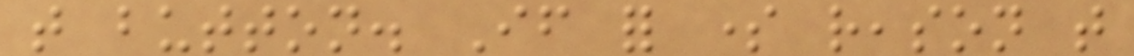that button. If for some reason that
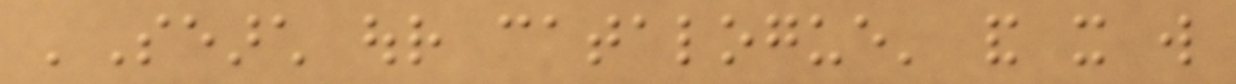'Search our catalogue' and it will
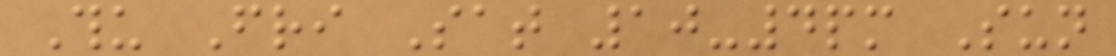Thu Fri Sat 10-4pm Sun
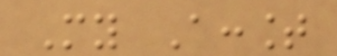My Account
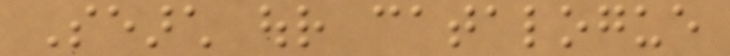Search our catalogue
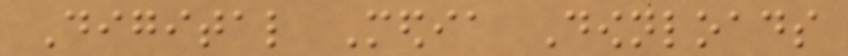Digital Media Downloads
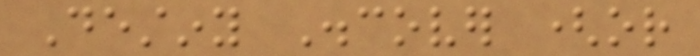Destiny Discover (or
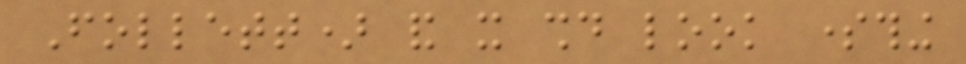Follett) and it should look something
